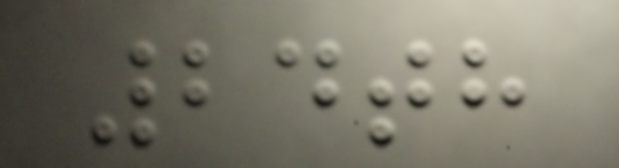24th
